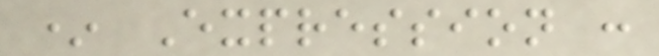* Expression :
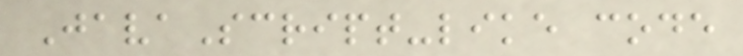JavaScript-like code
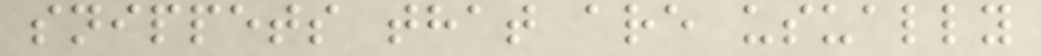snippets that are usually
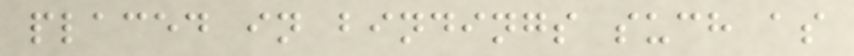placed in bindings such as
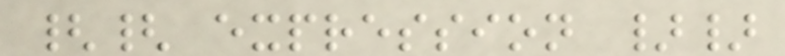{{ expression }}
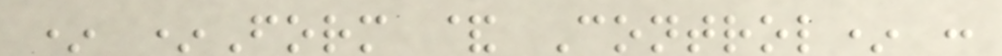* *Form & Control* :
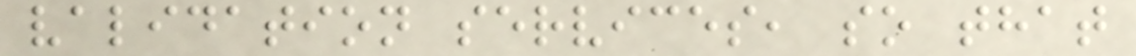validation services, so that
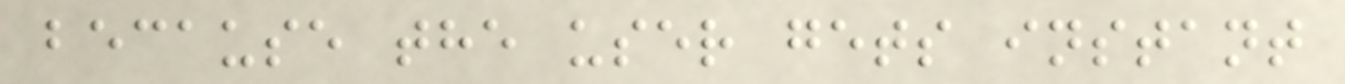because the user gets instant
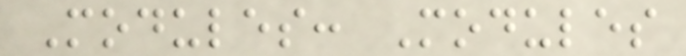Modules: Modules
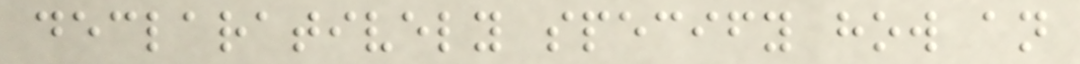declaratively specify how an
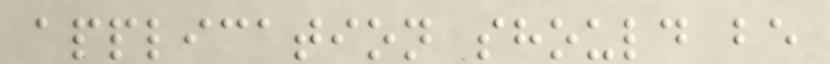application should be
